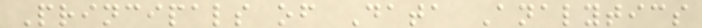Principals of Data Analytics
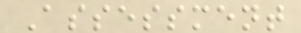Assessment
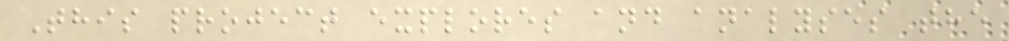This project explores and analyses the
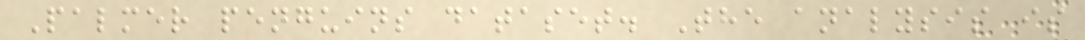Palmer penguins dataset. The analysis is
